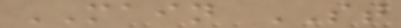MAIN ST
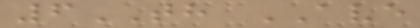6TH AVE
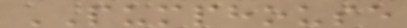PUMPHOUSE
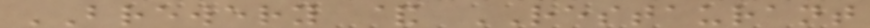BREWERY & RESTAURANT
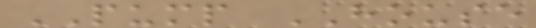PUMP HOUSE
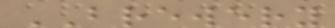BREWERY
